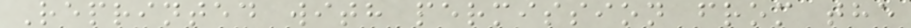Reprinted with permission from the
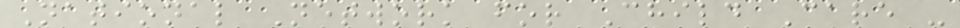National Network for Child Care -
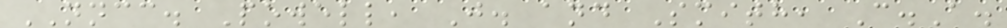NNCC. Powell, J. and Smith, C.A.
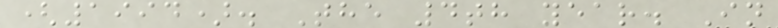(1994). The 4th year. In
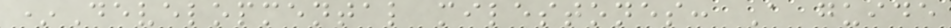*Developmental milestones: A guide
